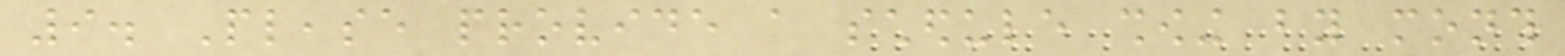9. Please provide a schedule showing by month
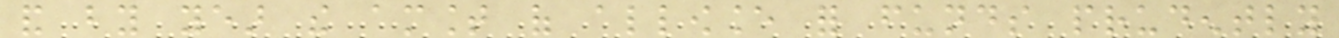and by year the amount of allowance for funds prudently
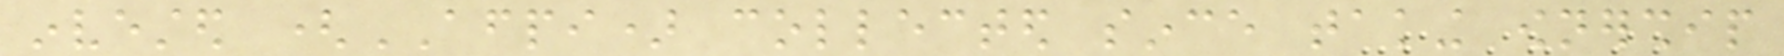invested (AFPI) collected since taking ownership
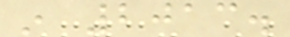in 2013.
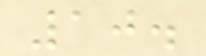10.
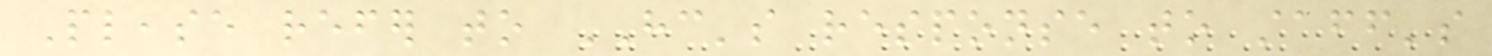Please refer to HC's response to staff's
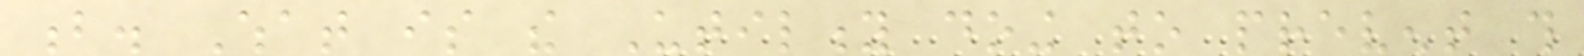b. What is the Utility doing to prevent this
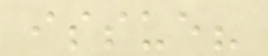issue?
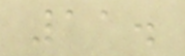11.
